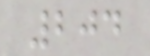204
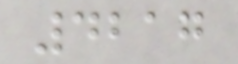4217
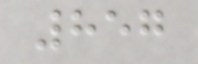857
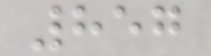857
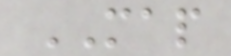MAP
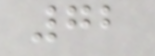72
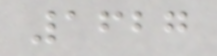1627
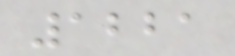1221
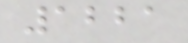1221
